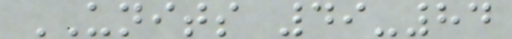UNITS 49-84
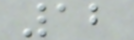12
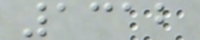1312
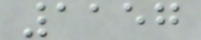1157
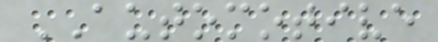AUTOMOTIVE
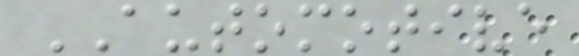AUTOMOTIVE
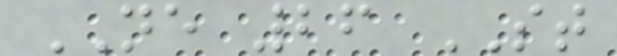NE 26 ST
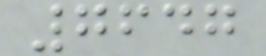7647
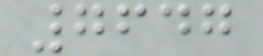7647
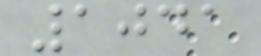1041
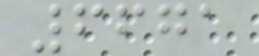6671
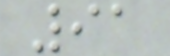91
